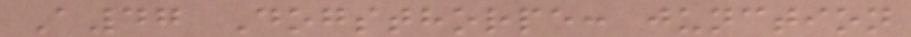A47 Dogsthorpe: junction
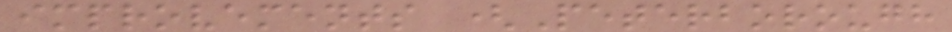improvements (Peterborough
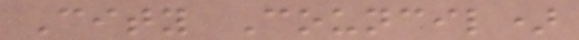City Council)
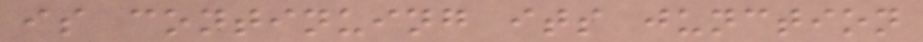is continuing its junction
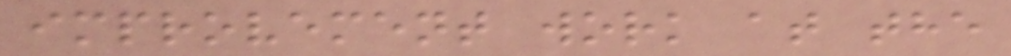improvement work at the
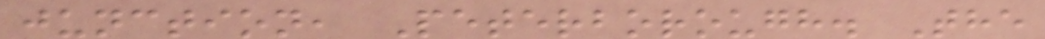junction, Peterborough. The
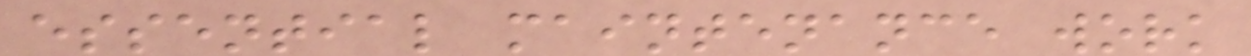essential maintenance work
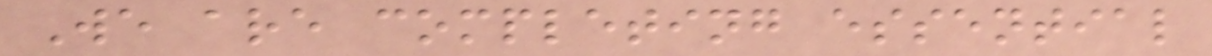We are completing essential
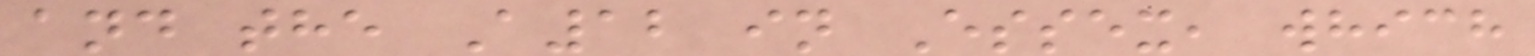and the A12 in Essex, which
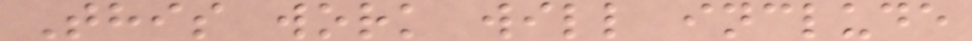This work will include
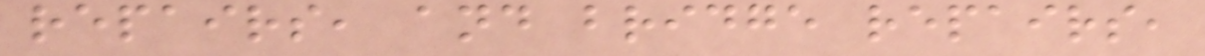repairs, and bridge repairs,
